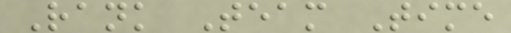Rank Team Time
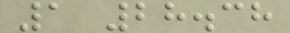1 28.38
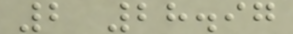2 28.97
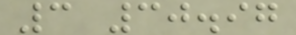3 30.97
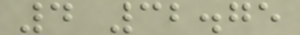4 32.75
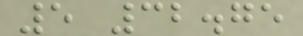5 32.75
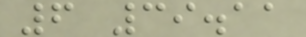6 39.11
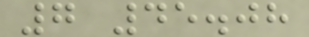7 45.08
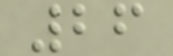26
